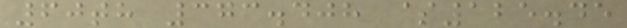60th 373.408 $125.45
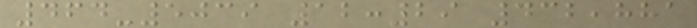464-5039 12:29 432,881
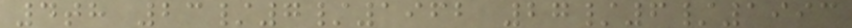4th 23/7/1962 27/6/1993
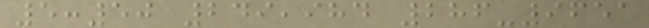5:50 249,984 286-9651
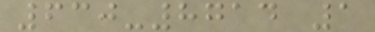630-8714 1
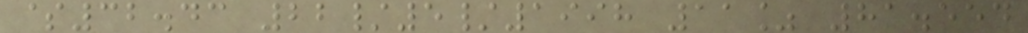$32.43 22/5/1998 11% 81.554
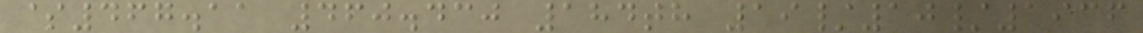$467.11 460.430 184th 19/10/1936
